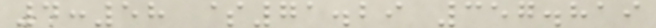4:58 $71.29 357.819
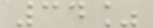34%
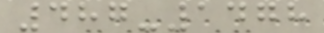487-1478
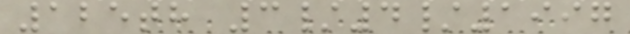125th 3/4/1997
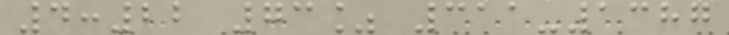4:22 73% 311-1387
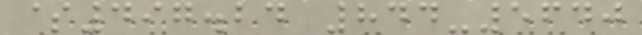$497.24 844-5640
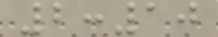2:10
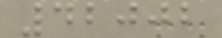42002
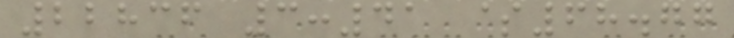22836 3:41 $68.77
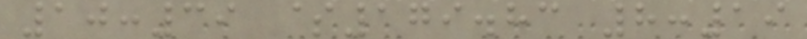10:39 $179.83 8:19
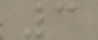3
